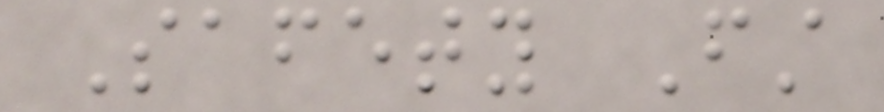Safety First
